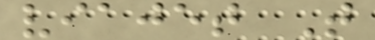viajet T
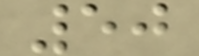50
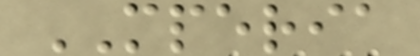MPERIA
